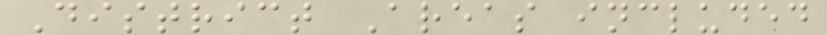District Areas included
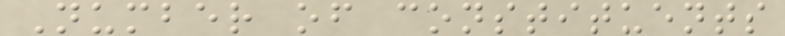Number of constituents
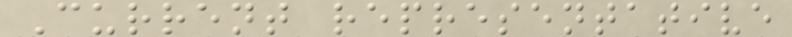Current representative
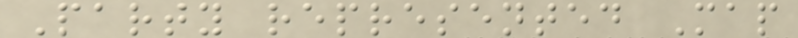Party represented Map
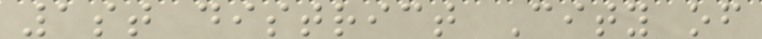1st district City of
